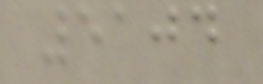5104
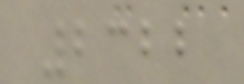2322
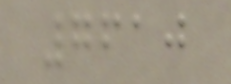7610
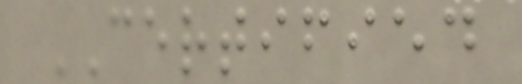CERTIFIED
